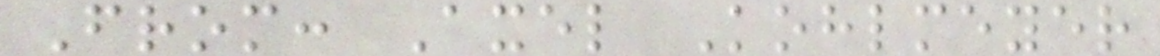From: Axel Kohlmeyer
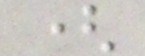(
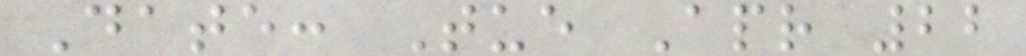Date: Tue Apr 22
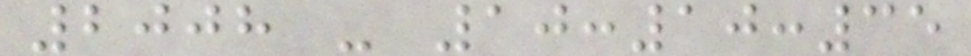2008 - 10:10:35
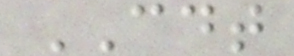CDT
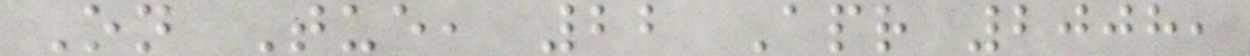On Tue, 22 Apr 2008,
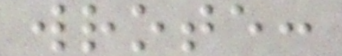wrote:
